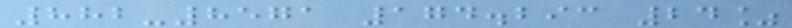882-8571 174.293 24%
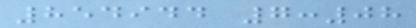854944 7:08
